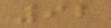92
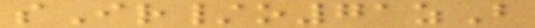sIr/o71zB
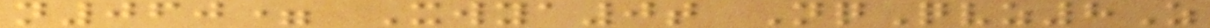n060= Xwya0t NqQvz8Z
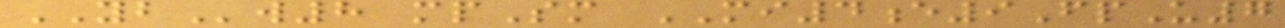YBw8 mpSm MI4e9FpU7
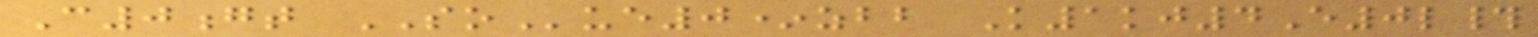C0gt SOue0*zbb K1kj4E0l#
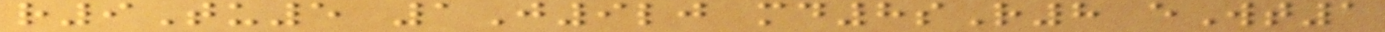r9Tu5 1J9lj md8sR8 eWt1
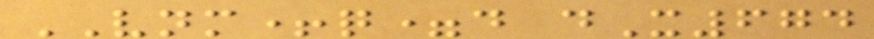VNM+q=d dX674
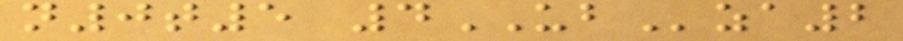n0t5 4UBza2
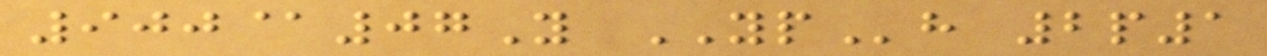900@07Y YPh 2p1
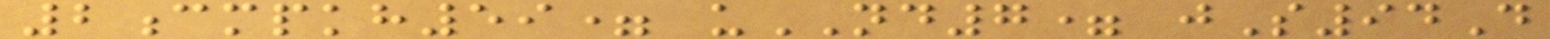2cmpkh59= uND7= jS94D
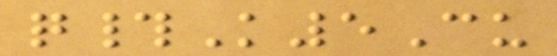q#K5Cu
